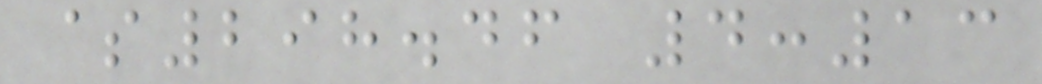$298.46 4:13
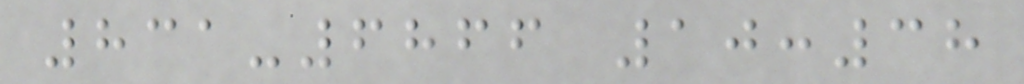831-6866 10:38
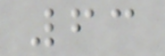63
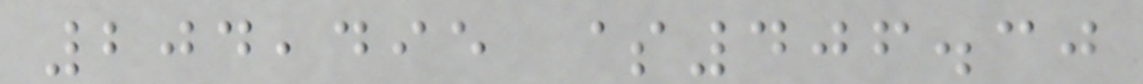204,495 $406.30
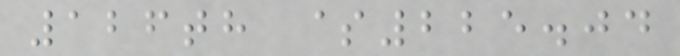126th $225.04
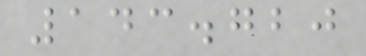143.720
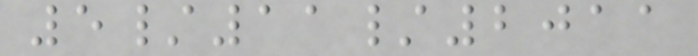5/11/2011
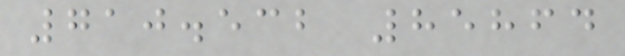710.532 85864
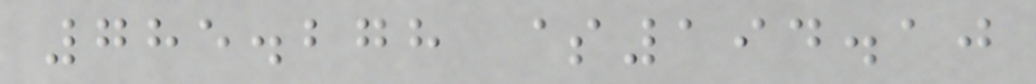785.278 $194.10
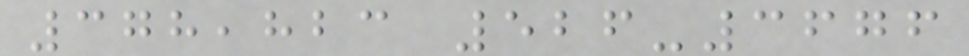378,823 526-3676
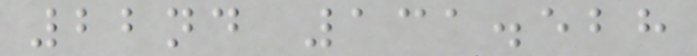22nd 131.528
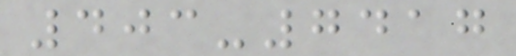403-7417
